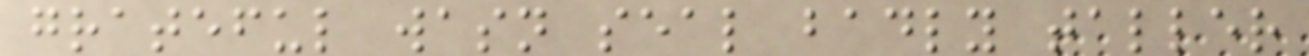grateful wasn seal badly taller
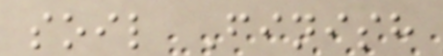soil Finish
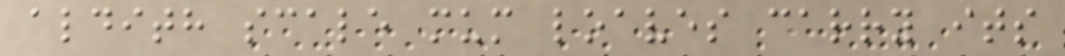aldith scale mum loaves carry its
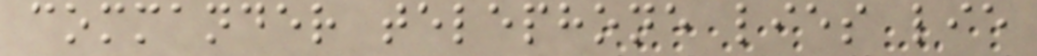commander telephone lies lie
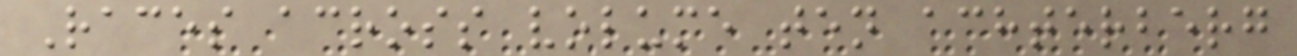Races across volume ten achterberg
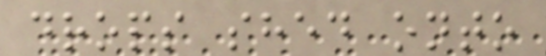drops shed onto
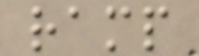ramp
